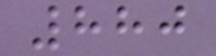880
